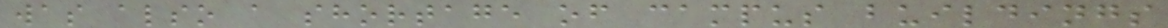was also a shortage of campus buildings
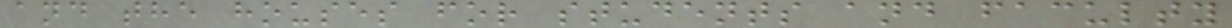and the houses for students and faculty
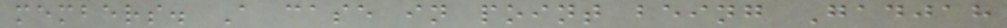members. A case in point being Gadjah
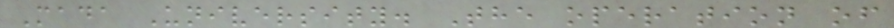Mada University. The operation of
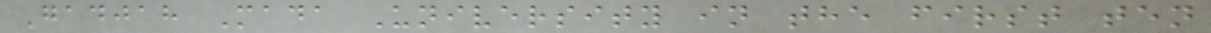Gadjah Mada University in the first ten
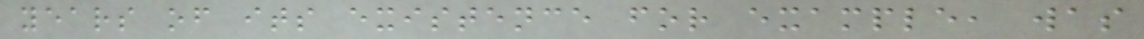years of its existence for example, was
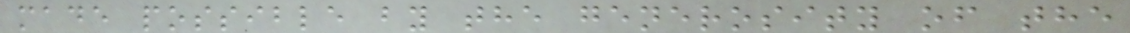made possible by the generosity of the
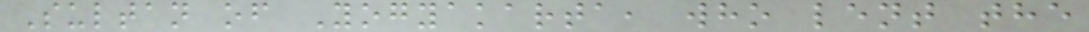Sultan of Yogyakarta, who lent the
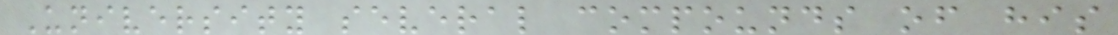University several compounds of his
